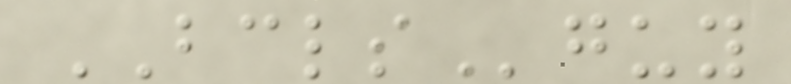BCLSguy
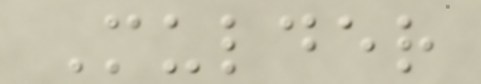Mulder
